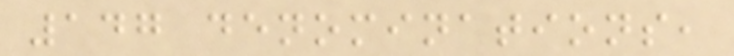147 denominations,
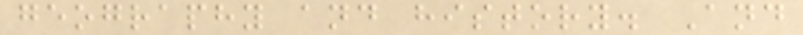geography and history. And
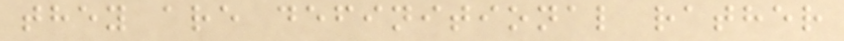they are definitional rather
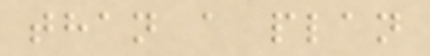than a plan
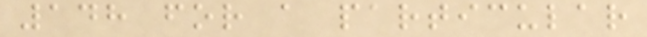148 for a particular
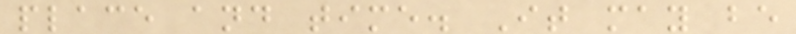place and time. It may be
